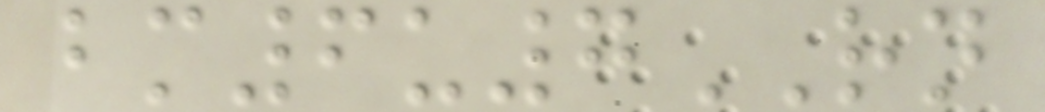bm6u7RN
